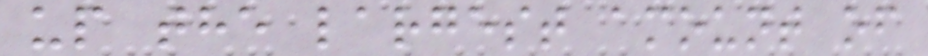up the largest amount of
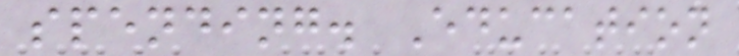spending. Education
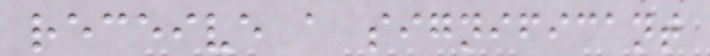receive a significant
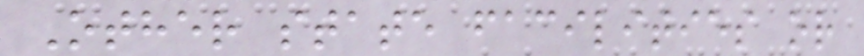Other state facilities or
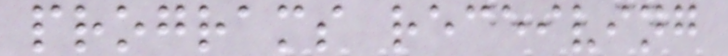programs receiving
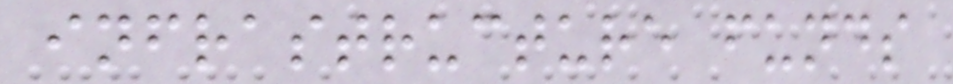infrastructure funds
